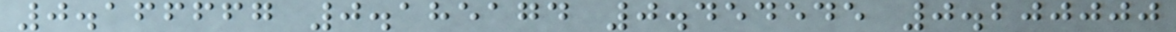0.166667 0.185174 0.454545 0.200000
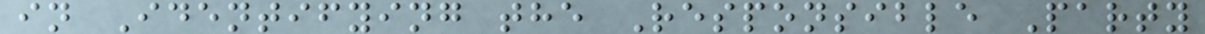in Identifying the Responsible Party
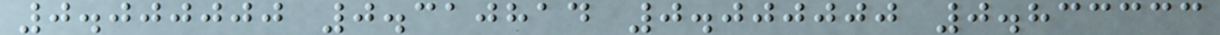0.000000 0.310814 0.000000 0.833333
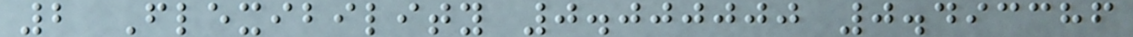2 Flexibility 0.000000 0.493386
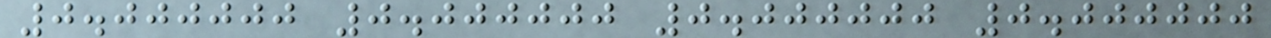0.000000 0.000000 0.000000 0.000000
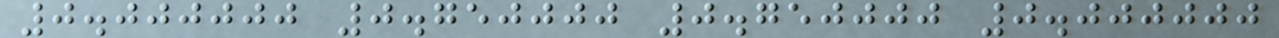0.000000 0.750000 0.750000 0.000000
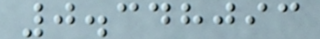0.348093
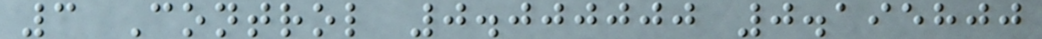3 Control 0.000000 0.195800
